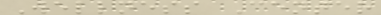Wellness Center
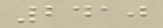2410
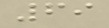69
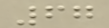67
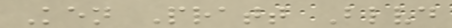Ken Pratt Blvd
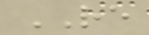RE
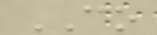CO
